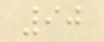90
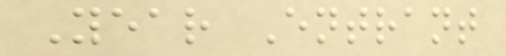Year Entrant
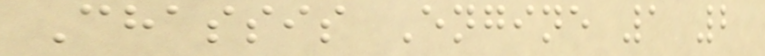Chassis Engine 1 2
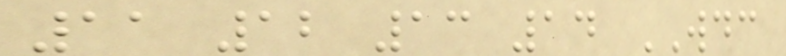11 12 13 14 WDC
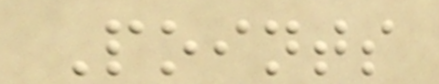Points
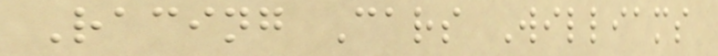Racing Cars Williams
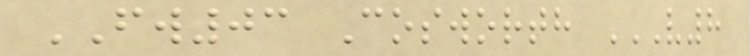FW03 Cosworth V8
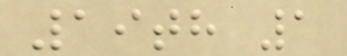19th 1
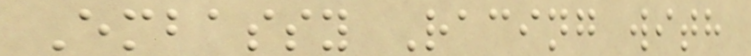Embassy Racing with
